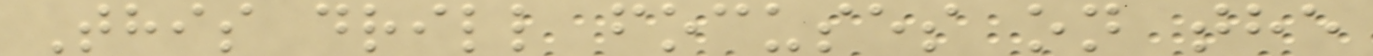This drill focuses on the
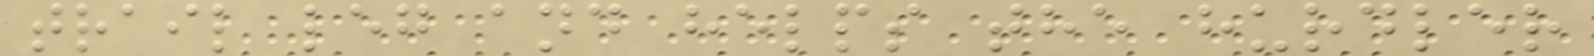trail leg and helps the hurdler
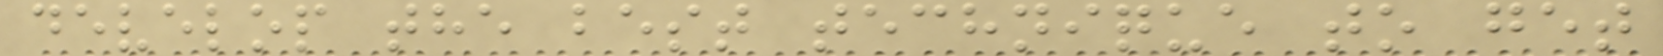develop the best technique to get
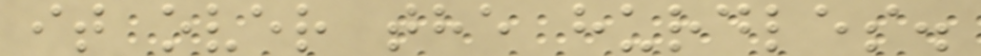it over the hurdles.
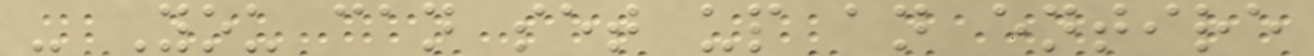- You can set up an entire
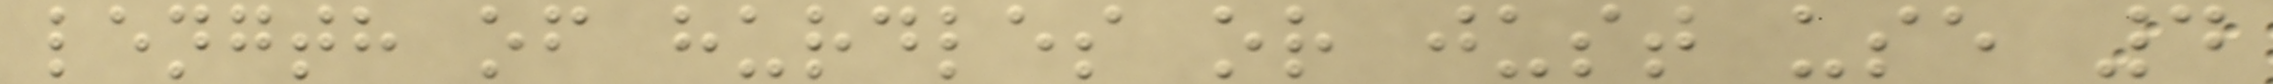length of hurdles or just use 4
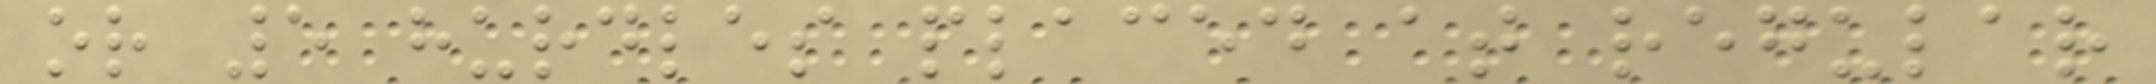or 5 hurdles placed at regular
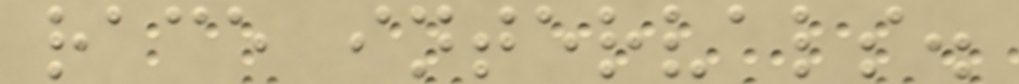race intervals.
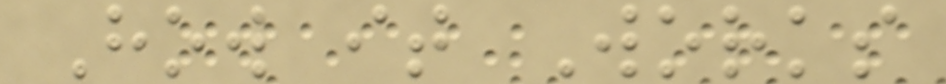How it Works
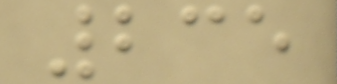235
